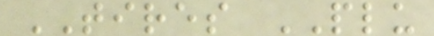TIRES PLU
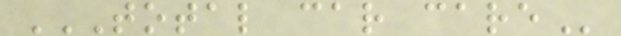TOTAL CAR CARE
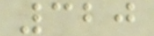320
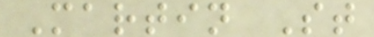Martin St
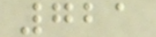721
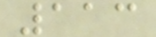113
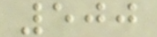500
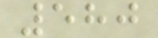580
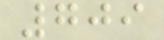709
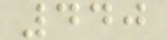440
